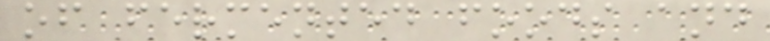of fermented foods and
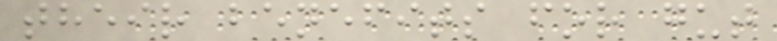their benefits for gut
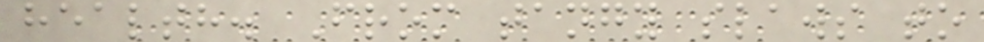health. From tangy slaws to
